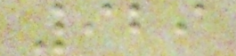929
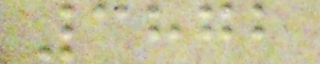3872
